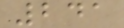241
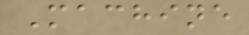Machine
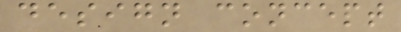design concept
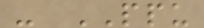- PPU
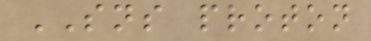SNS proton
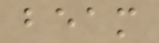beam
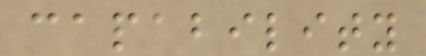capability
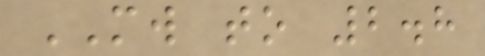MW to 2.8
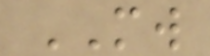MW
